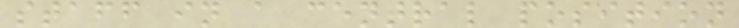staff in a central position
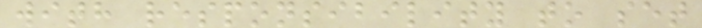with responsibility to set
